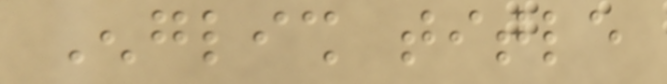English title
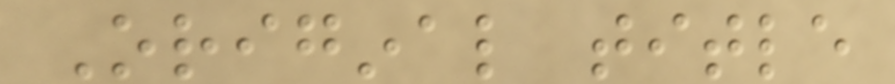Original title
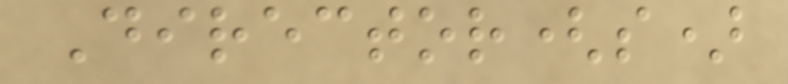Director(s)
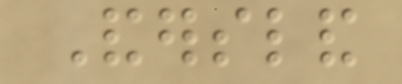Andersland
